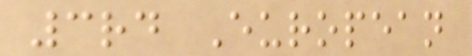3rd European
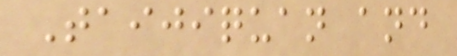Taijiquan and
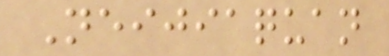Neijiaquan
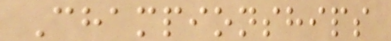Championships
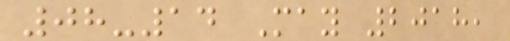08-14 May 2018,
